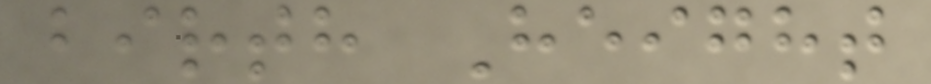birth Height
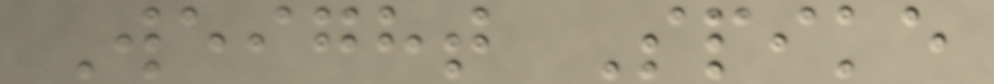Weight Spike
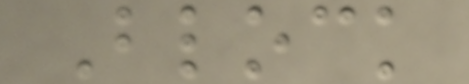Block
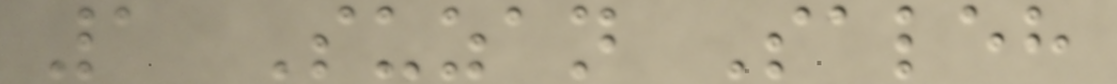1 Suzan Saleh
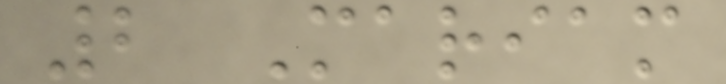2 Mariam
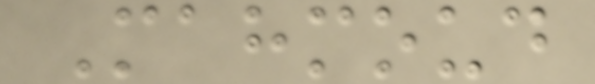Mahmoud
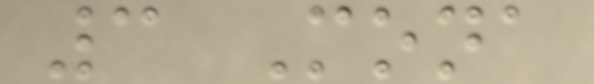3 Mona
